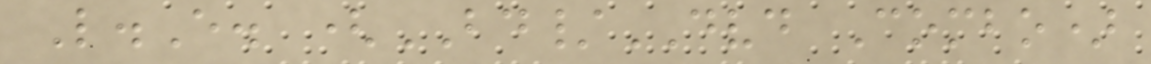L.E. (BD/DVD Combo)
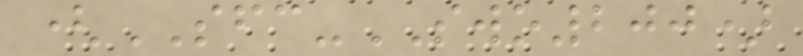(SFC-SWO200)
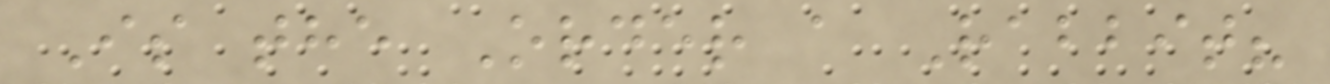Is the Order a Rabbit?
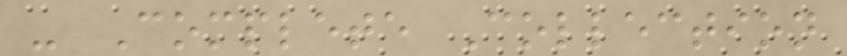- Complete Collection
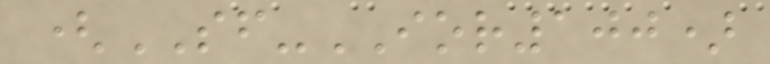(SF-IOR100)
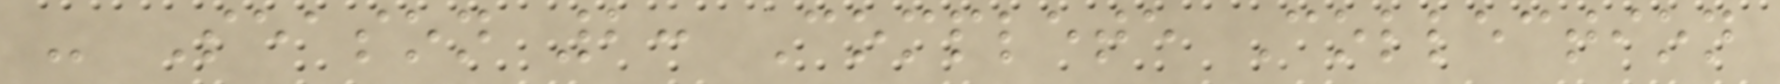- Season 2: Complete Collection
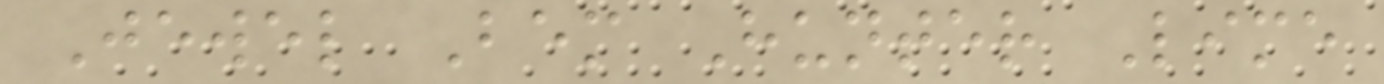Jewel Bem Hunter Lime
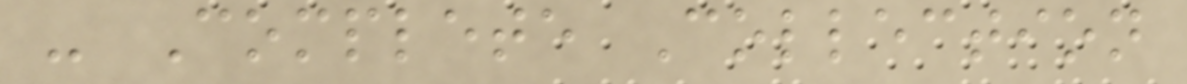- Complete Collection
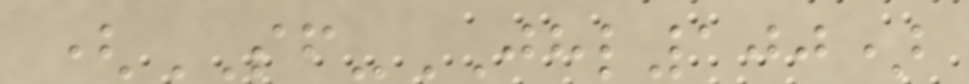(SF-JHL100)
